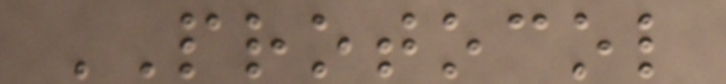PROTOCOL
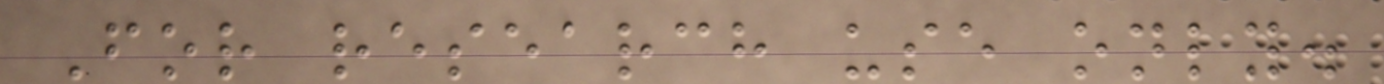For research use only.
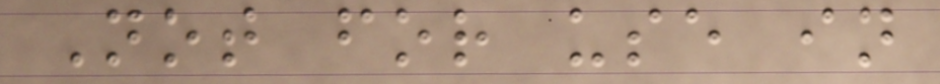Not for use in
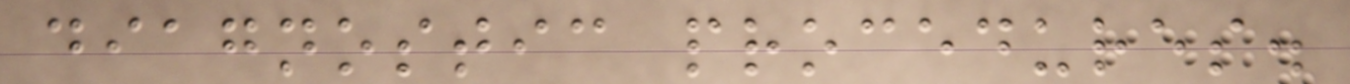diagnostic procedures.
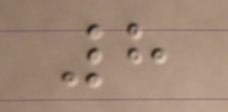8
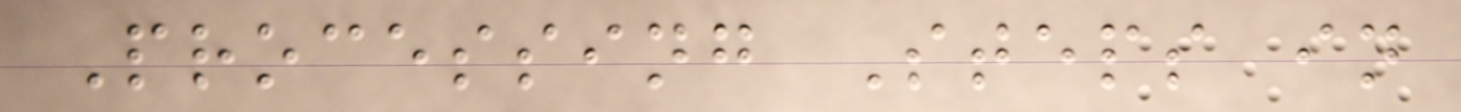Processing Steps in
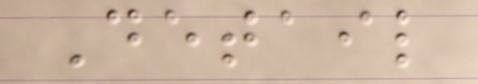Detail
